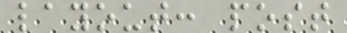layout: post
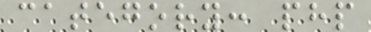category: php
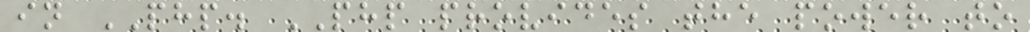in PHP. PHP provides the power to
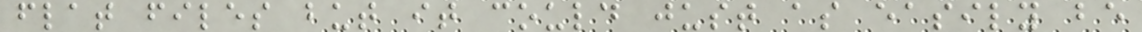flat files but it could just as easily be
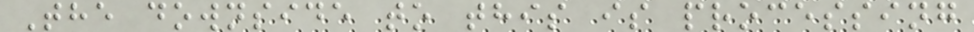The downside to this is processing
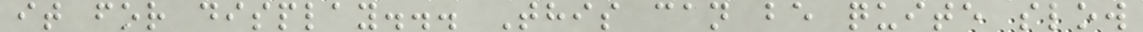it for display... This can be quite slow
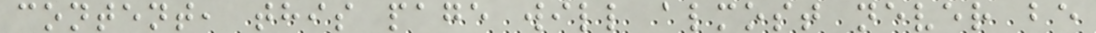content, this page will almost never be
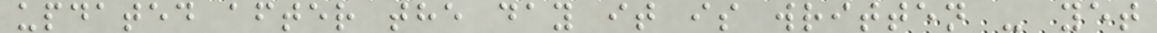updated after the day it is written - yet
